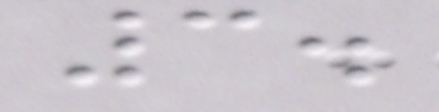3.
